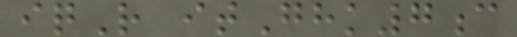iqR itGhk7c
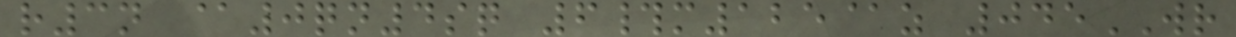r3n @0qn4sq 6#m125@z 045WR
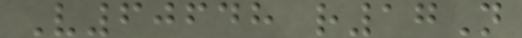V60648 r17N
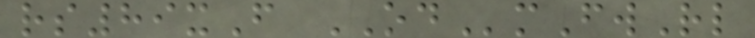rs89xF ODmFwRl
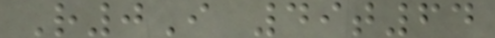R0I 49t64
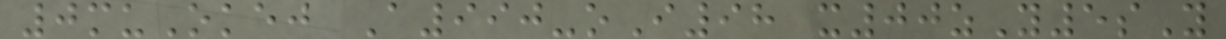0muOkej A990-oI98 x00zY5sY
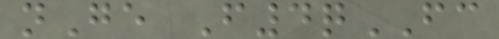nGe F4qFC
